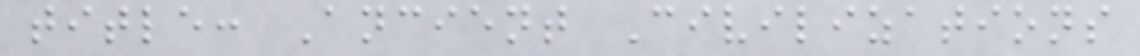title: Ancient Civilizations
